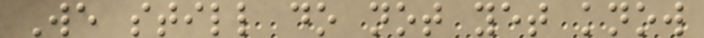We still do not yet know
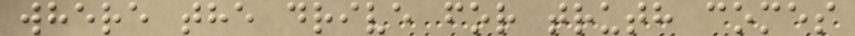where the drive for truth comes
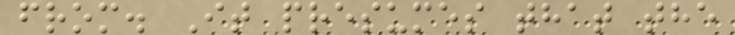from. It presumes that the
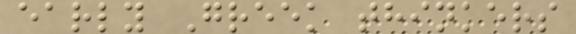early Greek thinkers
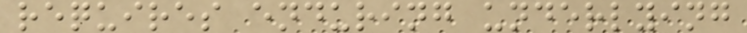requires enduring underlying
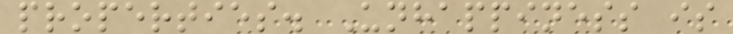properties. Unhappiness is
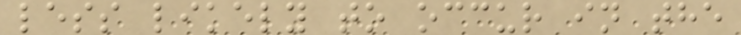less likely to occur in the
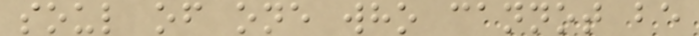soul of one who cannot be
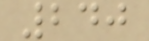240
